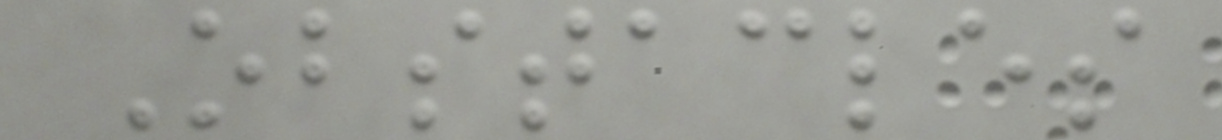Obstacles
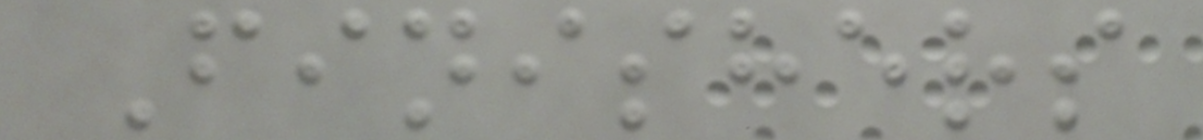Finishers
